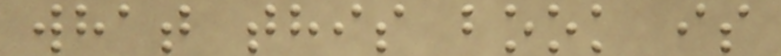what this book is
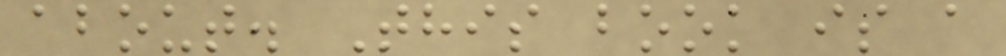about. This book is a
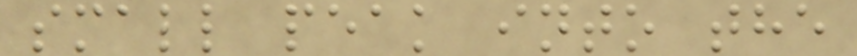small peak into the
